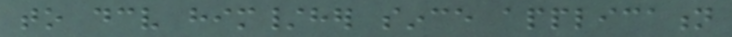to deceive him/her since application
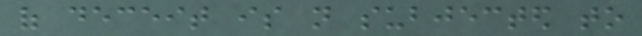of deceit is not subjected to
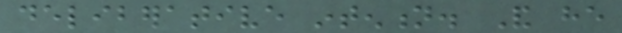deliberative intention. And he
